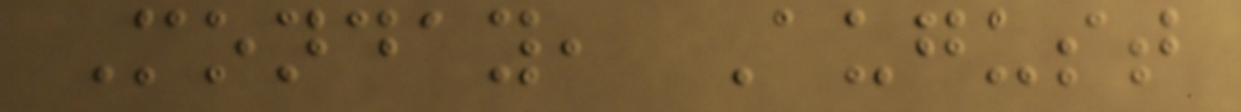Monday, August
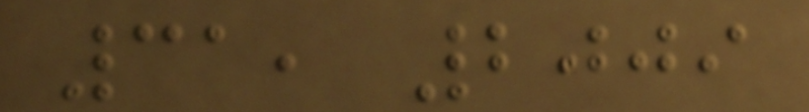31, 2009
